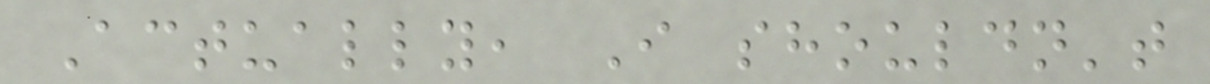Actually, I shouldn't
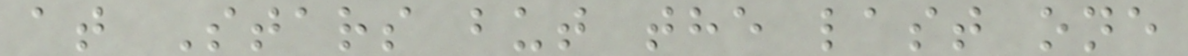at Stars but the last one
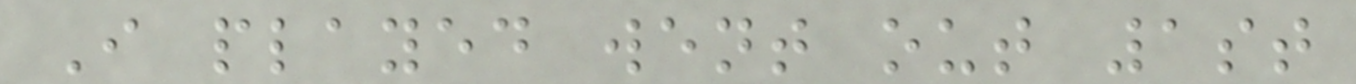I played went out 1st
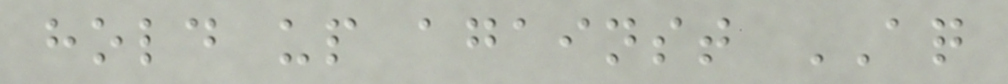hold up against AQ
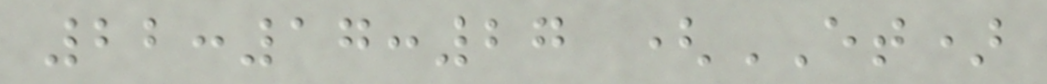22:17:27 (ET)
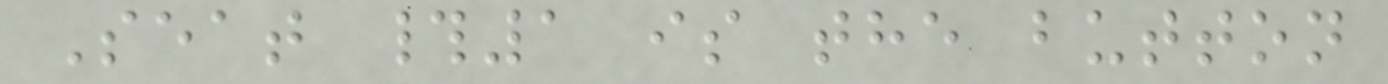Seat #1 is the button
